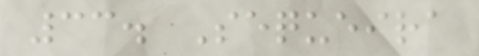33. Sequeira
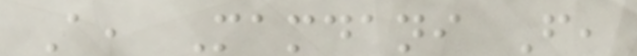A, Mamdani F,
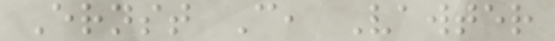Ernst C, Vawter
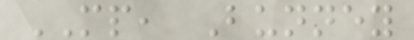MP, Bunney
